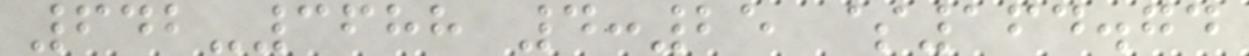642-3688 4:25 $164.74
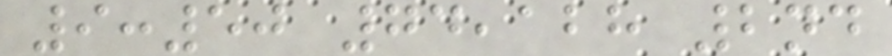9:50 74,128 2nd
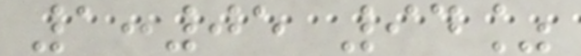1:05 94%
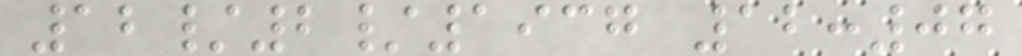12/2/1937 12:07
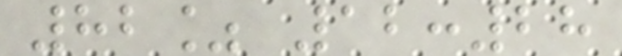82% 12:28
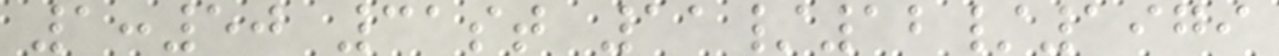1:50 31st 11/12/1979
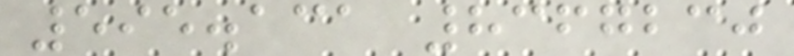595.131 8367230
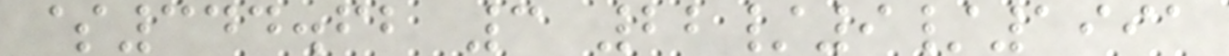$344.62 3 22/9/1991
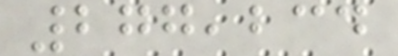277,234
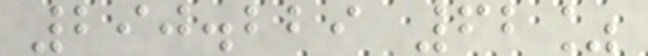290.229 62%
